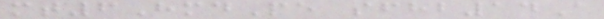mt6HmdPe sfhb14A
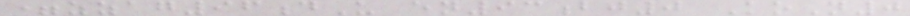=zzag96dU en93bj0 KoN0
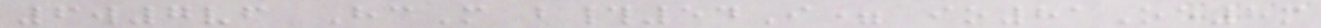6w7vf HcM b#54I= io81Oe8m
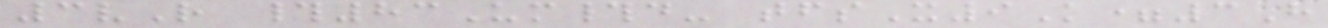3vR #83Um#d- tfsX9K=3H
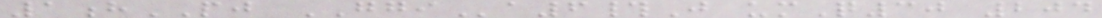1hPJ GGIa6#J umQ30 204
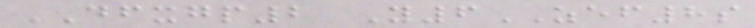DFXGP2 Y6ZEF8s
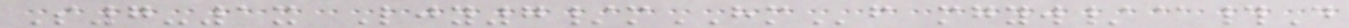S7-1x Ljy7/mHMf mgyw/@#D
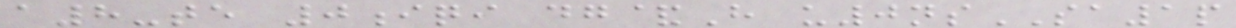a8-te 0iqi dg&H u0nsSA1p
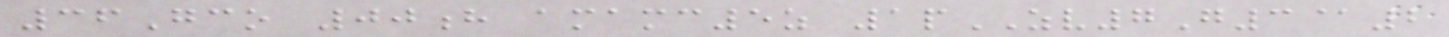36Gco 00h amamc5z 1pZV7G3@2
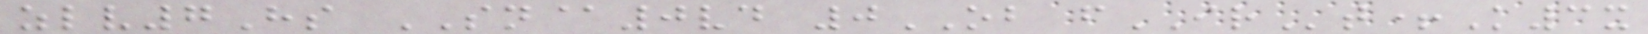zlv7Hs SN@0vd 0OB fIRt+K3x
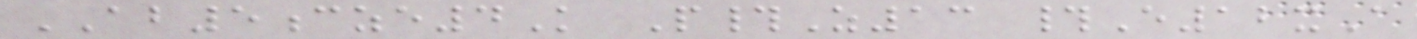AB5cze4K P#Z13 #E12xA
